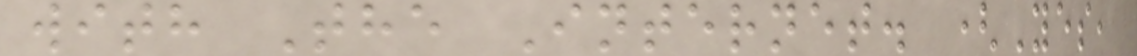with The Internet. (Yes,
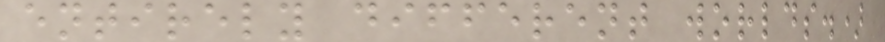entirely different worlds.)
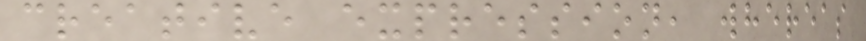creative expression, whereas
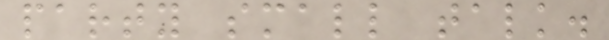party small talk.
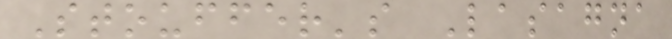Stouffer's Lasagna
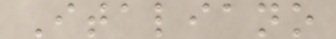Italiano
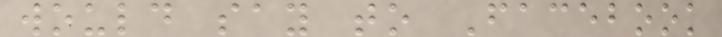would say to Facebook
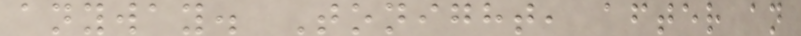anyway. Tonight, after an
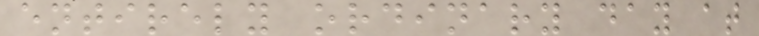entirely ordinary day at
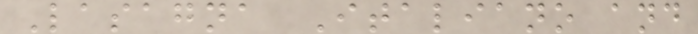Lasagna Italiano and
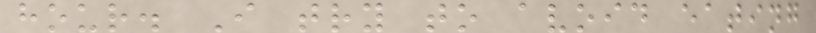hour. I try to avoid eating
